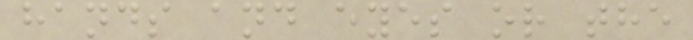hands and eyes or the
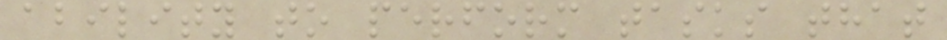ability to perform tasks that
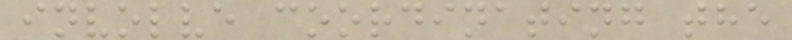involve coordinating the
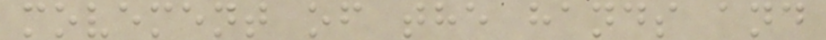movement of the hands and
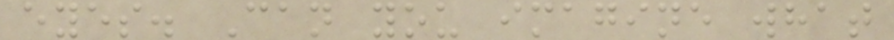eyes. Can you imagine what
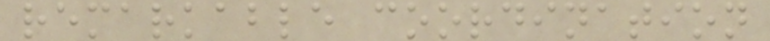remarkable coordination
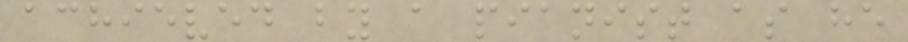achieved by a pianist as he
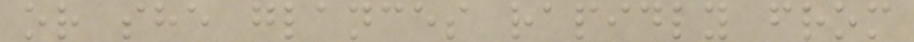or she glances rapidly from
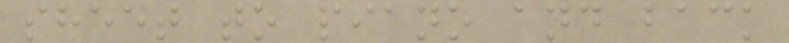sheet to piano and back
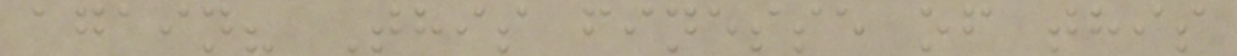again? This finesse of this
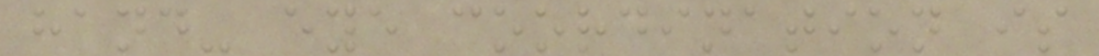hand- eye coordination is
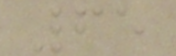65
